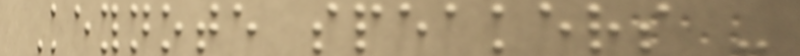Keynote speakers -
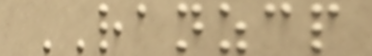RANZCP
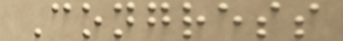Congress
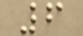6
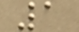1
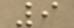9
